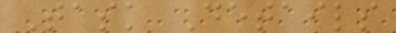Task Details
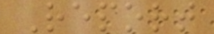Report
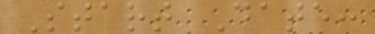Start Date:
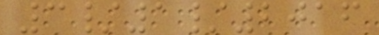3/1/2016
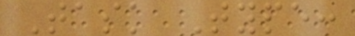Task Type:
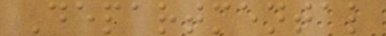Departmental
